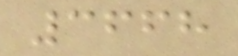3668
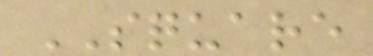SQUARE
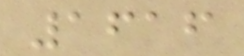1616
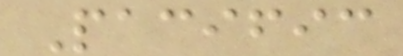Pacific
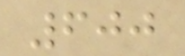600
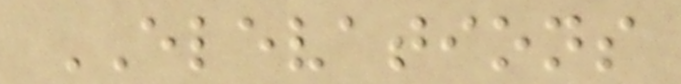ELEVATIONS
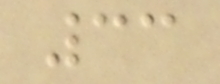33
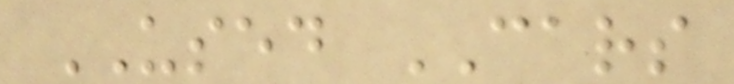USED CARS
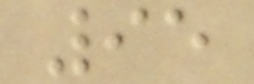95
